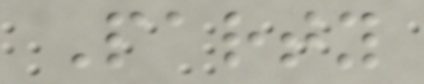Party
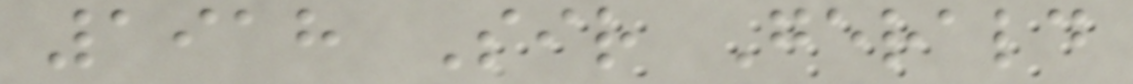1918 Sir Gerald
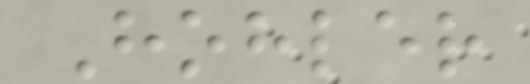Hohler
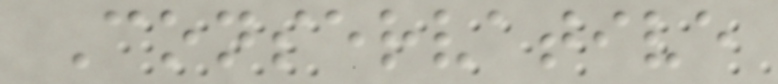Conservative
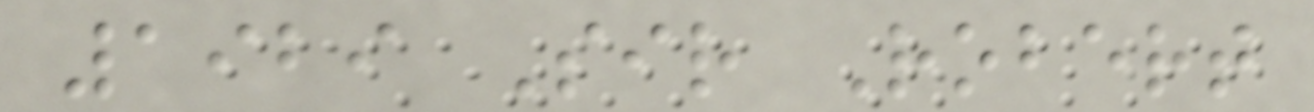1929 Sir Robert
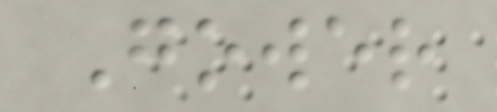Gower
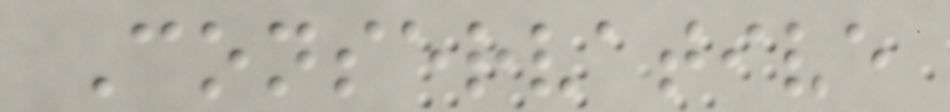Conservative
